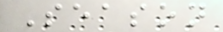Season
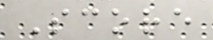Score
